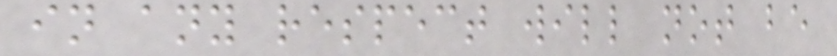in any respect will not be
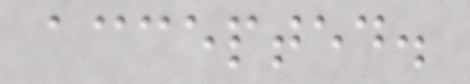accepted.
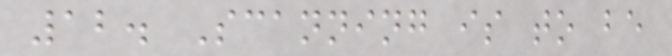12. Scanning is to be
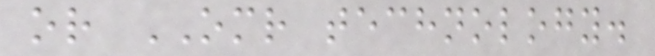or OMR technology.
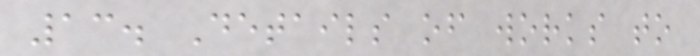13. Details of works to
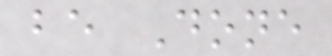be Done
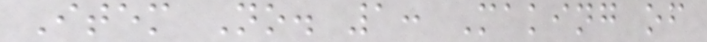Item No. 1: Making of
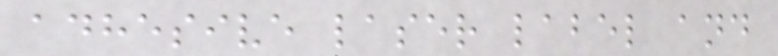adhesive laser label and
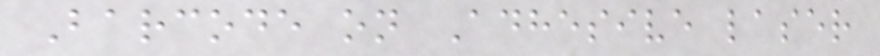Barcode on Adhesive laser
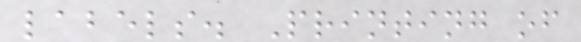labels. Printing of
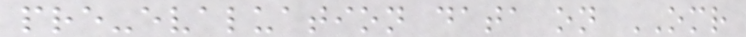pre-evaluation data on OMR
